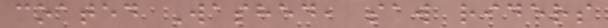coated Washed, saw riders
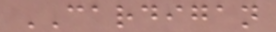CARDIGAN
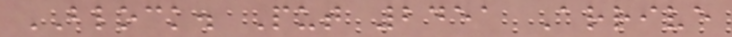BLOCK. Put 2451 Arrive
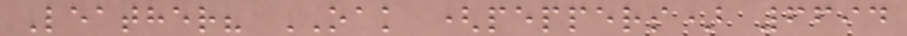Leather? OAK (peppers) 6694
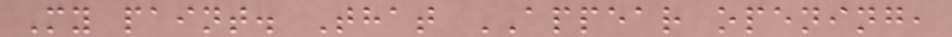My paint. That APPEAR opening,
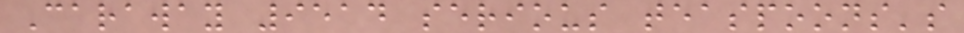Caraway 9514 serious teaspoons's
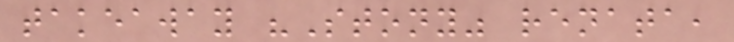takeaway "Stony" renata,
